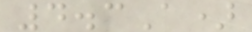4.3A)
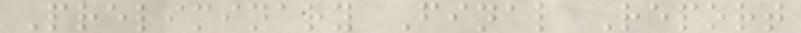Preliminary Final Report
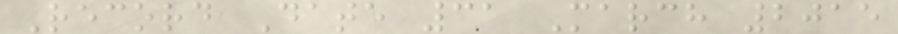Record Date 31 March 2015
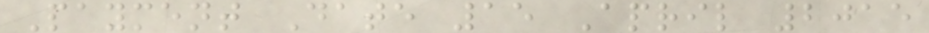Payment Date 15 April 2015
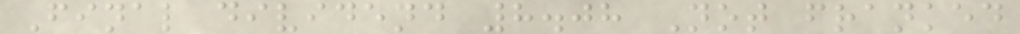Final dividend 8.08 Not franked
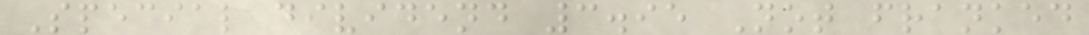Special dividend 3.95 Not franked
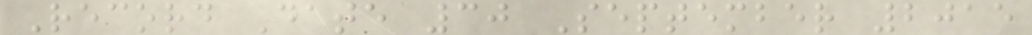Record Date 30 September 2015
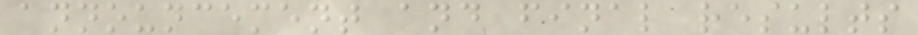announcement and final results
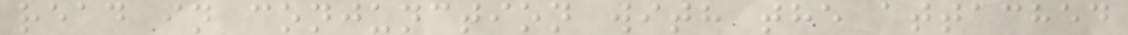read in conjunction with the attached
